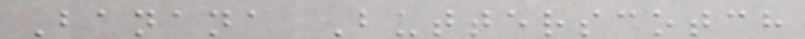Banana Butterscotch
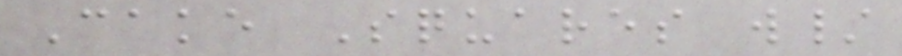Cake Squares w/
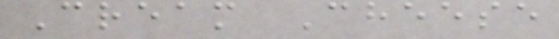Cream Cheese
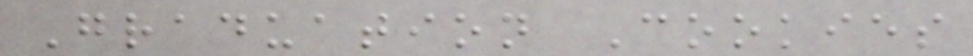Graduation Cookies
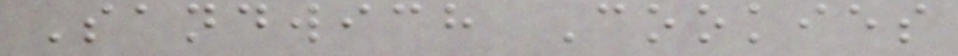Sandwich Cookies
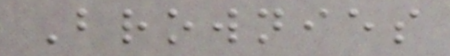Brownies
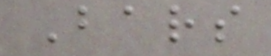Bars
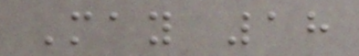May 18
